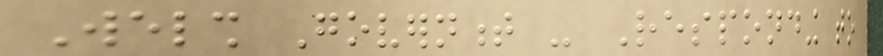Welsh Government - Responding to
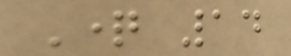Question 14
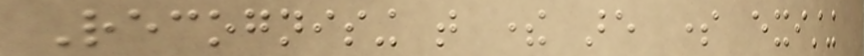Recognising that there are some existing
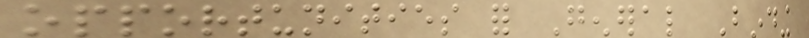opportunities for General Binding
